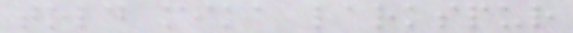told mika larkspur
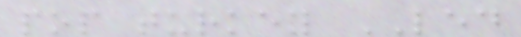pop turkey LED
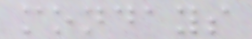mondays
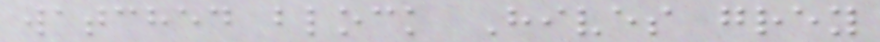watched block Hives grey
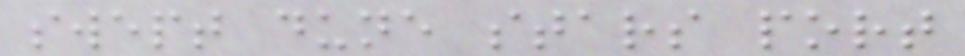swept dune stars port
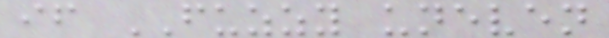if FUZZY uneven
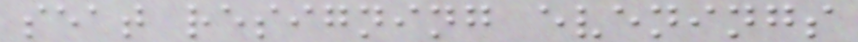seat resigning evenings
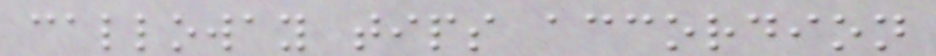calloway tips accordion
